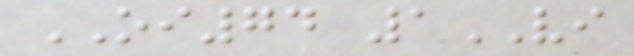OI74 1VI
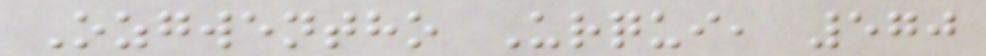Ozgwentho Urqui, 570
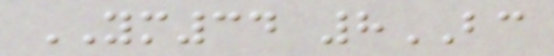YM34 8BC
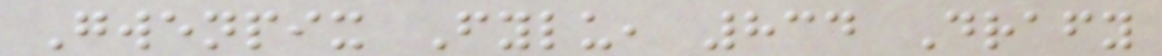Gwenpix Fylu, 834 Drafy
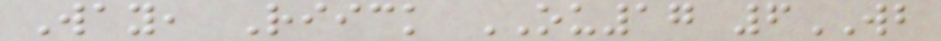Way, Riick OU17 6WB
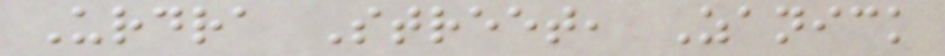Urdra Street, Zanick
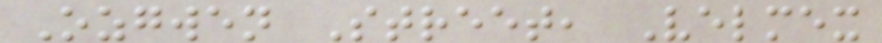Ozgwen Street, Velmex
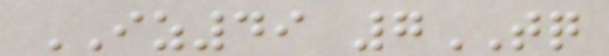IZ49 7TQ
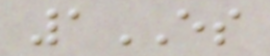1ES
